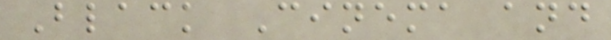Black Cinema and
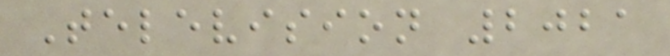Television 2021
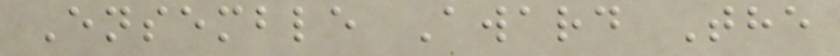Ensemble Award The
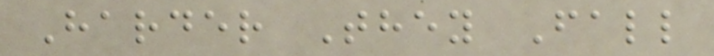Harder They Fall
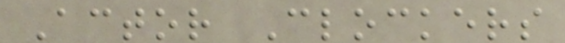Actor Clockers
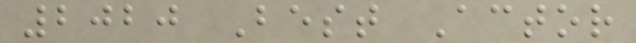2020 Best Actor
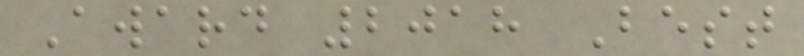Award 2018 Best
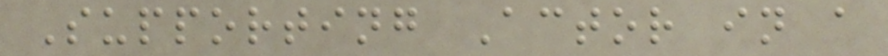Supporting Actor in a
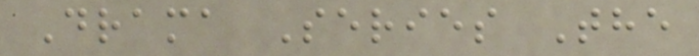Drama Series The
